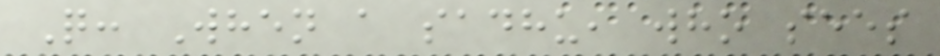Q: When a sadhu, who sees
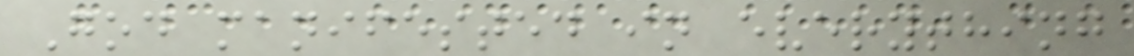God manifested in everything
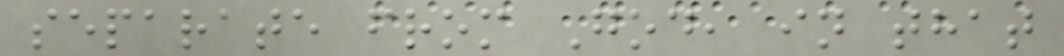separate from God, in that
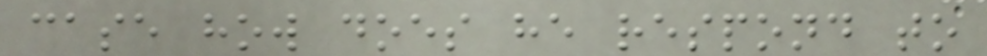case how does he respond to
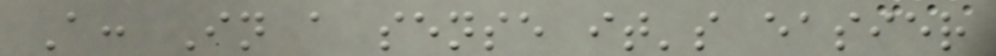A: In a sense it's easier
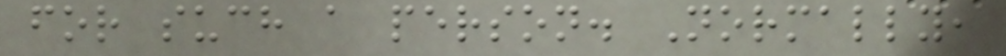for such a person. Normally,
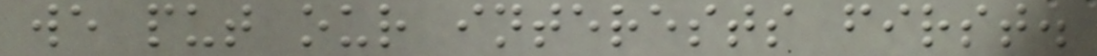we put our interests first.
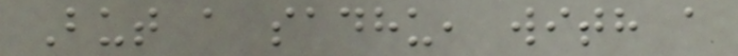But a sadhu, with a
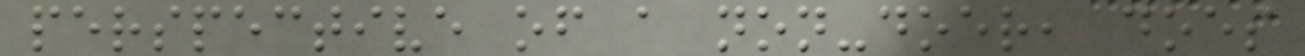perspective of a non-doer, does
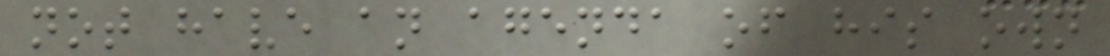not have an agenda of his own
